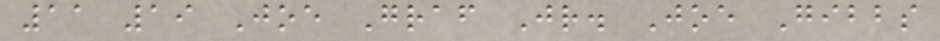11 19 Joe Graf Jr. Joe Gibbs
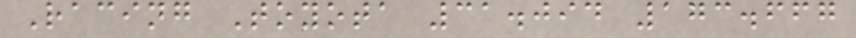Racing Toyota 31.094 173.667
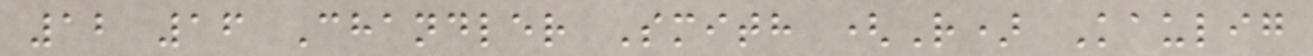12 16 Chandler Smith (R) Kaulig
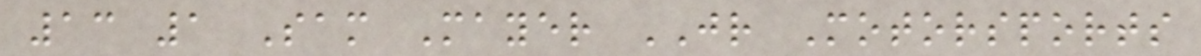13 1 Sam Mayer JR Motorsports
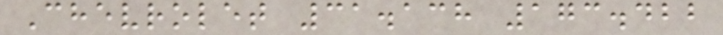Chevrolet 31.138 173.422
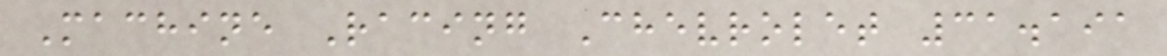Machine Racing Chevrolet 31.191
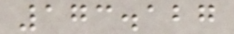173.127
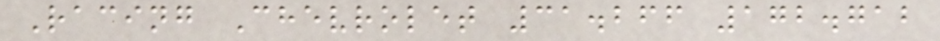Racing Chevrolet 31.266 172.712
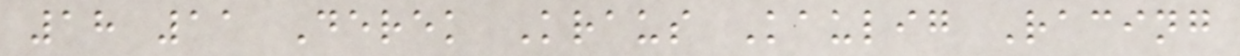18 11 Derek Kraus Kaulig Racing
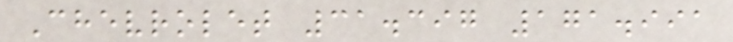Chevrolet 31.397 171.991
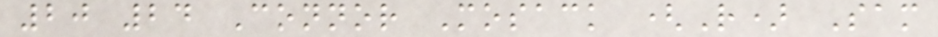20 24 Connor Mosack (R) Sam
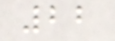22
